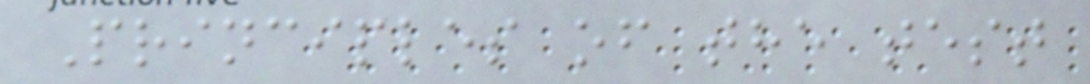Principles of the test
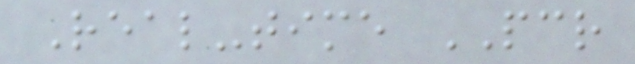Real-time PCR
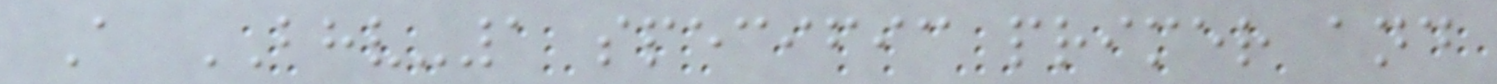A BHV-1 specific primer and
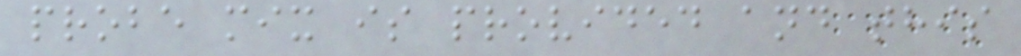probe mix is provided and this
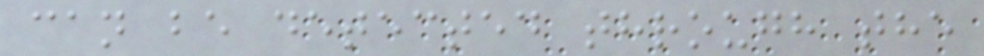can be detected through the
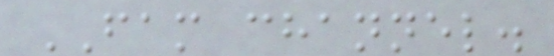FAM channel.
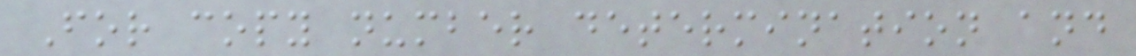For copy number determination and
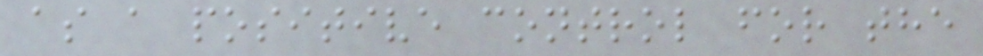as a positive control for the
